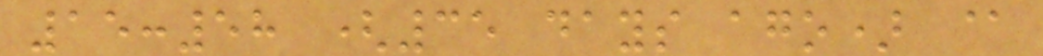15:58 (35 days ago) @
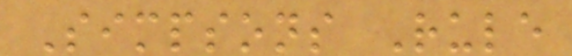Simpsons Rule
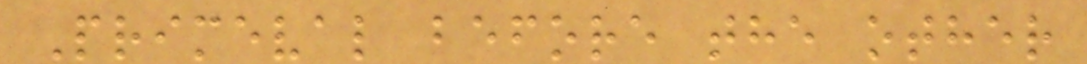Primeval before the other
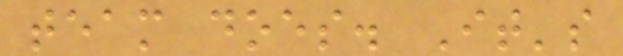team does. It's
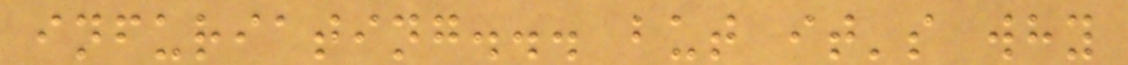infuriating... but it's why
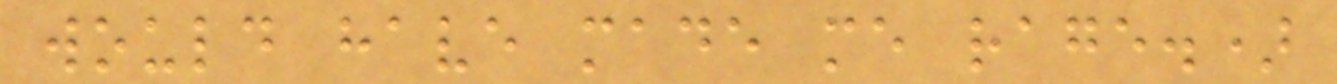would have made me rage.)
